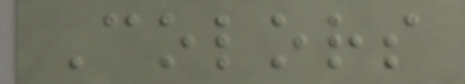Colors
